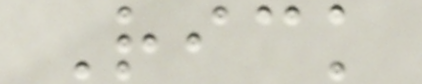Rick
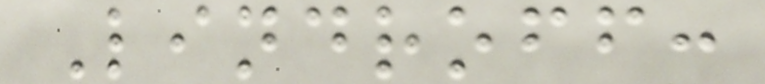Lindroff:
